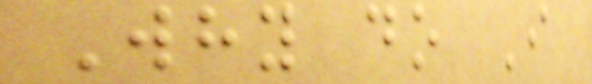Why do I
